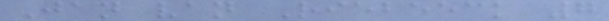Jan van Riebeeck 7
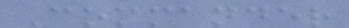Commander
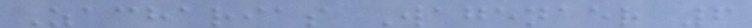Zacharias Wagenaer 6
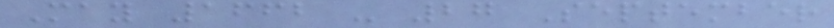May 1662 - 27 September
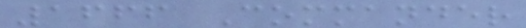1666 Commander
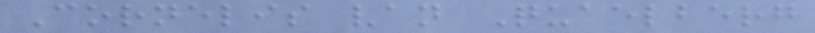Cornelis van Quaelberg
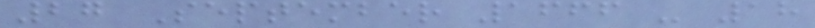27 September 1666 - 18
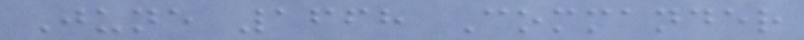June 1668 Commander
